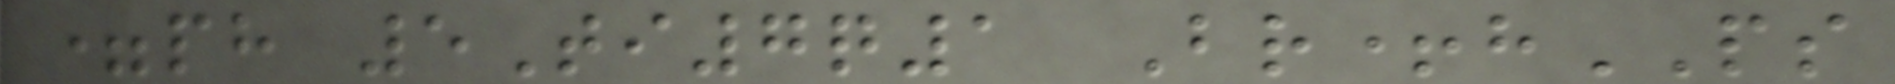=ph 5Ti7q1 Br+hPS
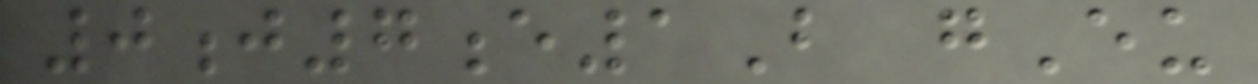0j7e1B gEu
